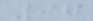97
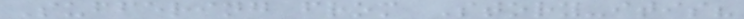Suffering from Story-itis?
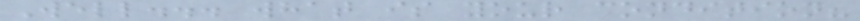Well... what is your condition?
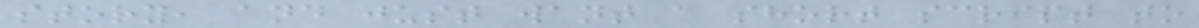story, and just want a short script to
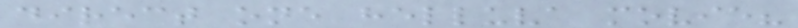direct one helluva movie?
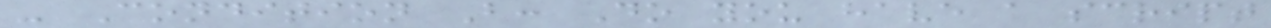- Condition B: Do you have a script
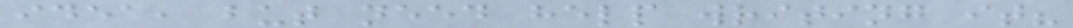idea, but need help writing it?
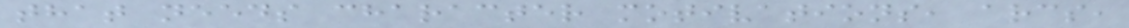that needs character motivations, arcs,
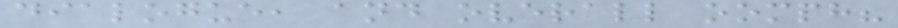dialogue, and overall oomph?
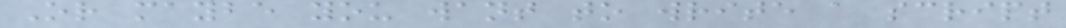Or maybe you want to write a script
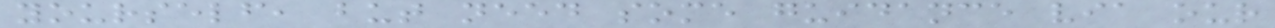yourself, but need some guidance via our
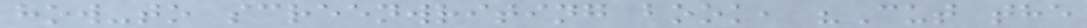how-to screenwriting book, "Cut the
